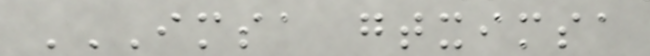IMSA GTXIMSA
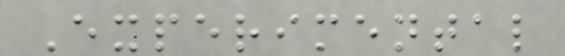Experimental
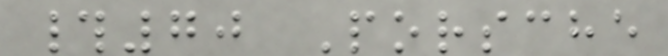#70 Porsche
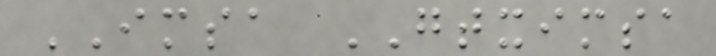IMSA GTXIMSA
